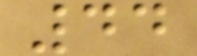44
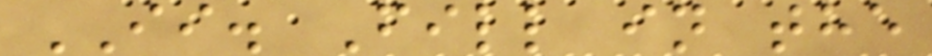II. Fill in the
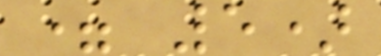= 5)
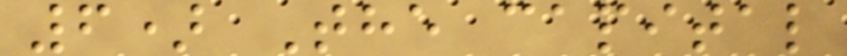6) The capital
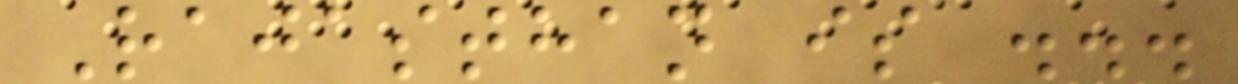Rajasthan is ...
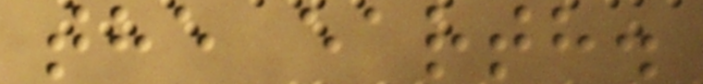the earth.
